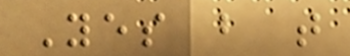Yes but that
